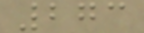273
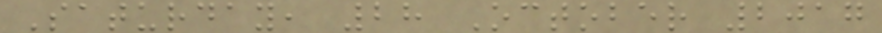Saturday, 28 October 2017
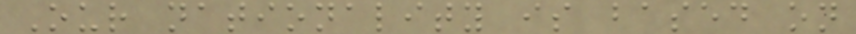Our nationality is based on
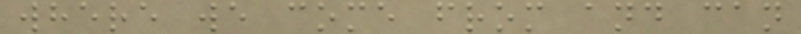where we come from and can
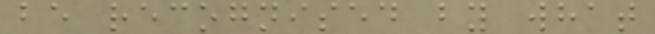be recognised by what
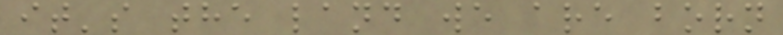it's the land we are born
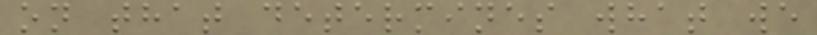on that determines what we
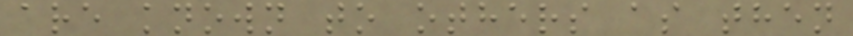are known to others as then
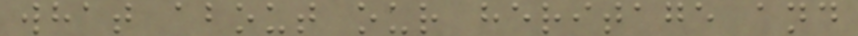what about our heritage and
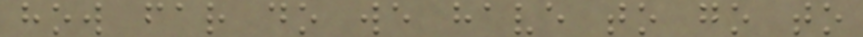how far do we have to go to
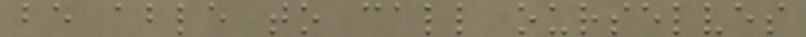be able to call ourselves
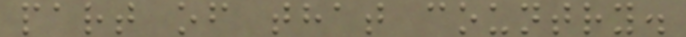part of that country.
